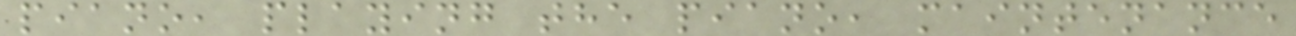piano, playing the piano, maintenance
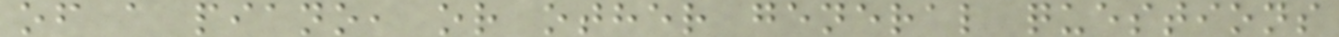of a piano, or other general questions
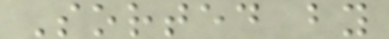Sorted by
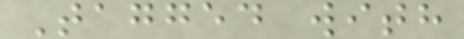Tagged with
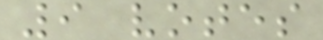9 votes
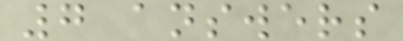7 answers
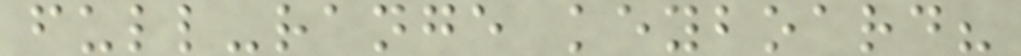full-range keyboard?
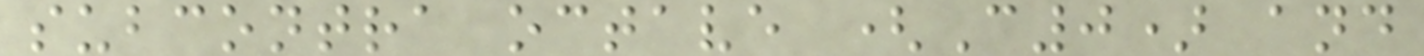subcontra octave (C0) and
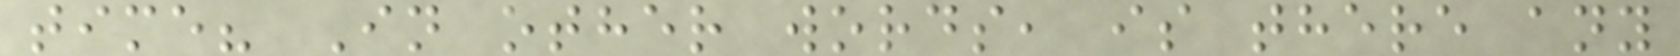time? In other words, is there any
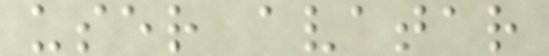user avatar
